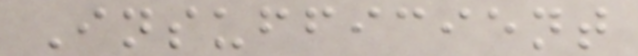Insufficient
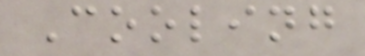Cooling
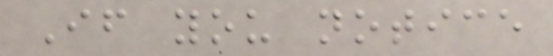If you notice
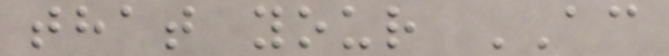that your AC
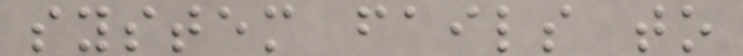system fails to
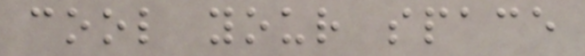cool your space
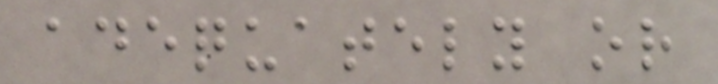adequately or
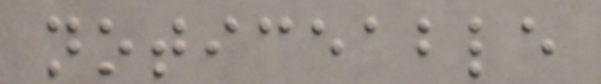noticeable
